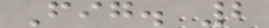Fig. 2
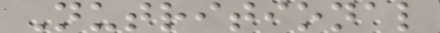Nutritional
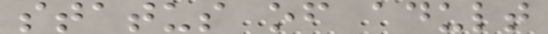status of adult
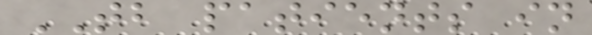TB patients in
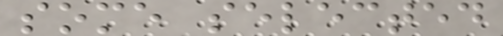some selected
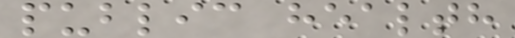public health
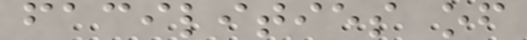facilities of
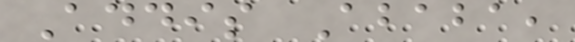Addis Ababa,
